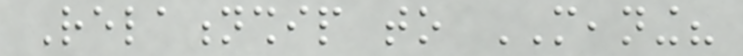Relationship to MEANING?
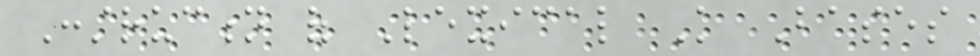Construction of Lexical Knowledge Bases
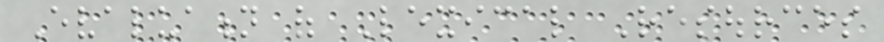Evaluation of Lexical Resources
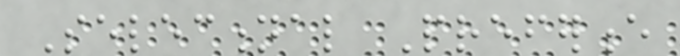Selectional Preference
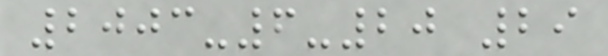2003-6-20 29
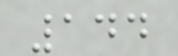144
